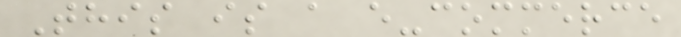This is a e-commerce
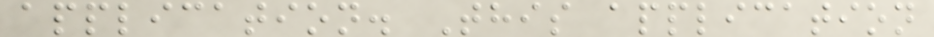application. This application
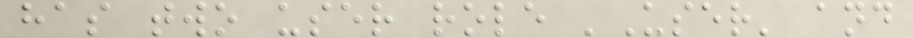has two user role 'User' and
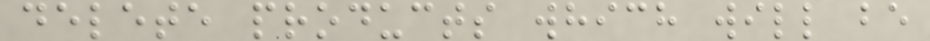delete products which will be
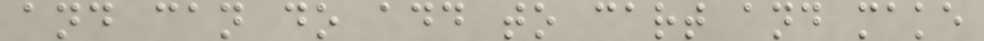and can do add to cart and make
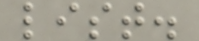list.
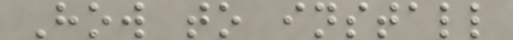How to install
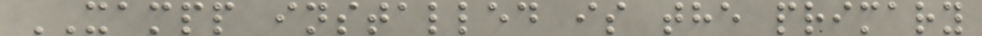XAMPP installed is the primary
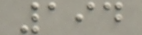194
